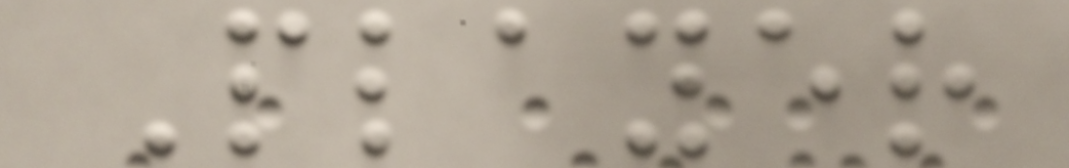Player
